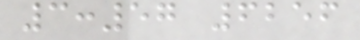3:57 6256
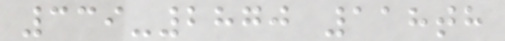339-2870 118th
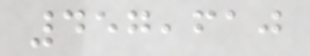457,610
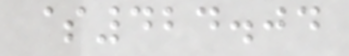$424.04
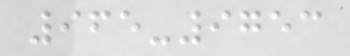965-9753
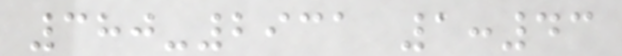380-2931 1:43
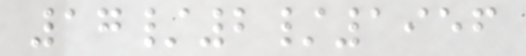17/2/1956
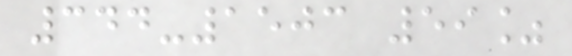344-1503 59%
